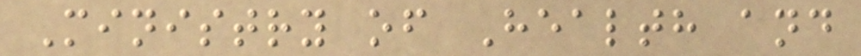Ministry of Health and
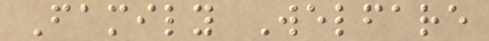Family Welfare
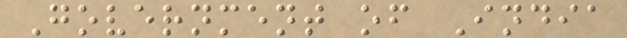Government of India
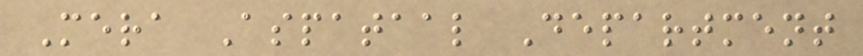Mera Aspataal Department
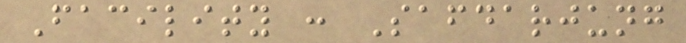Facility : Safdarjung
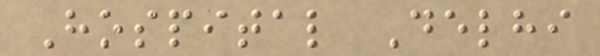Hospital Delhi
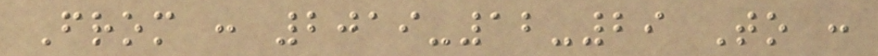From : 2019-12-29 To :
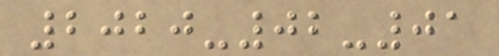2020-02-01
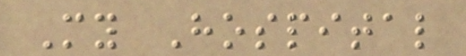My Hospital
